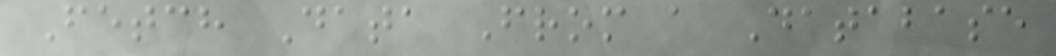Fetch Data From a Database
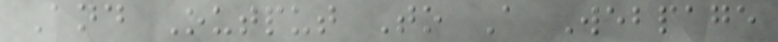And Output To A Webpage
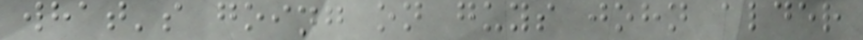what's going on guys john alder
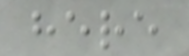here
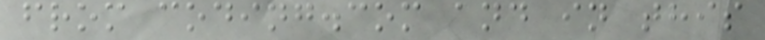from coding.com and in this
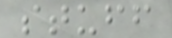stuff
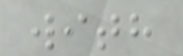with
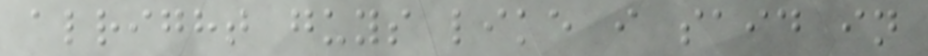alright guys like i said in
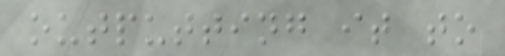outputting it to
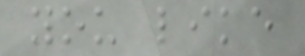you like
